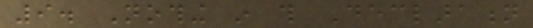9. Nothing in this Declaration
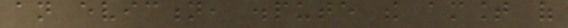an eviction, dispute the amount of
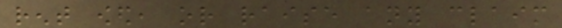rent owed, or raise any claim
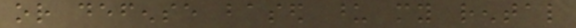or defense based upon my rental
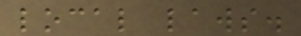local laws.
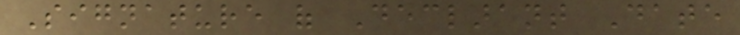Signature of Declarant Date
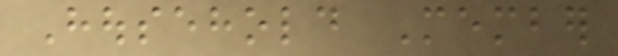Household Member
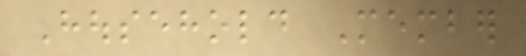Household Member
